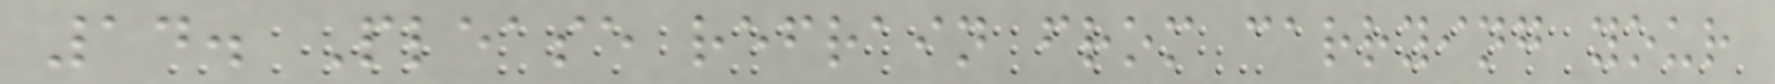14. Please refrain from carrying your
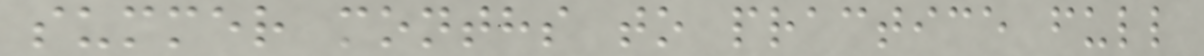summer months to practice full
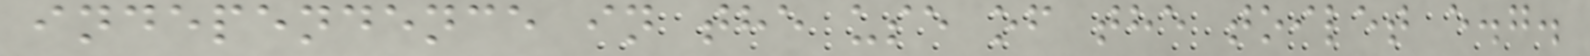independence in the use of the toilet e.g.
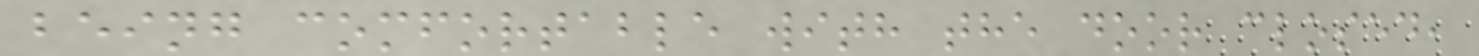being comfortable with the door closed,
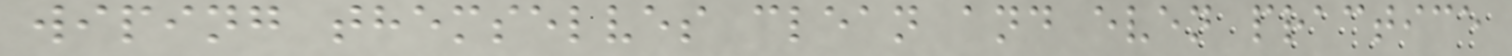wiping themselves clean and even practice
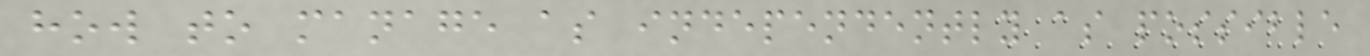how to manage as independently as possible
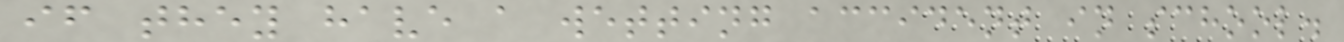if they have a wetting accident in school.
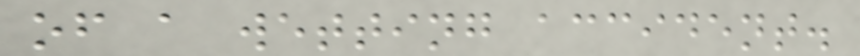of a wetting accident.
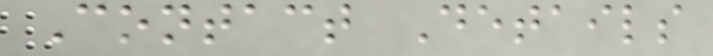Contact Details
